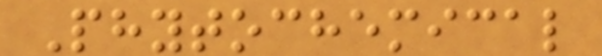Phytochemical
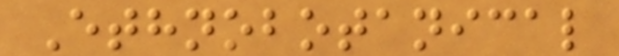Ethnobotanical
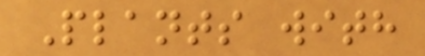Plants with
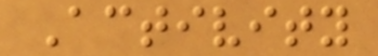Activity
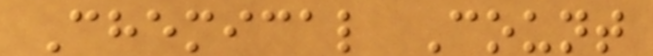Chemical Count
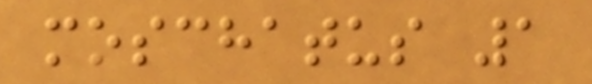moschatus 1
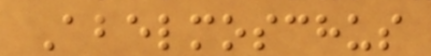Abelmoschus
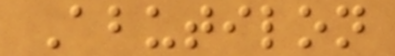Abutilon
